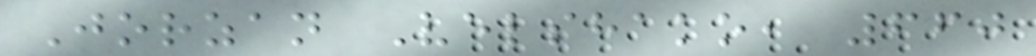Jorzan Velshako, 660
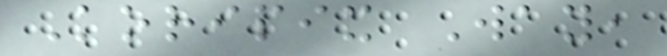Koripix Way,
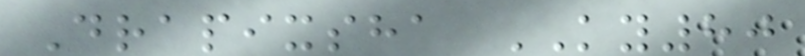Drapixsha KY80
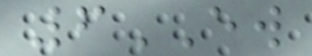6EW
